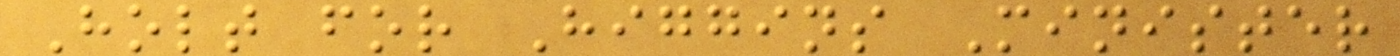Holt for Higgins Minister
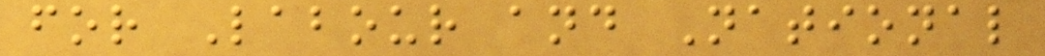for Labour and National
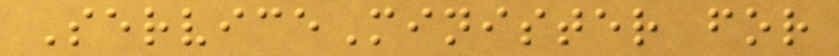ServiceMinister for
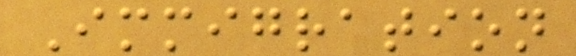Immigration
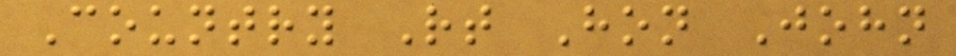Country Rt Hon John
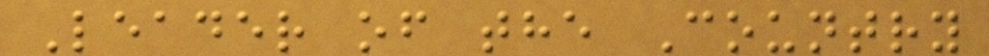Leader of the Country
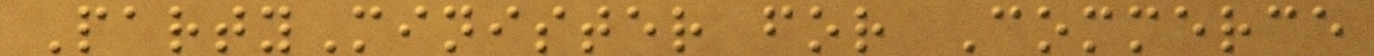PartyMinister for Commerce
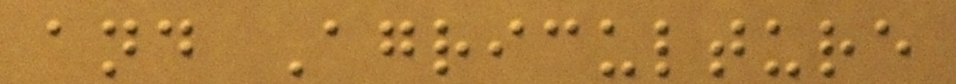and Agriculture
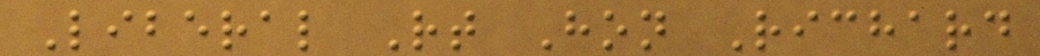Liberal Rt Hon Richard
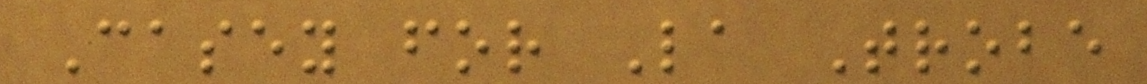Casey for La Trobe
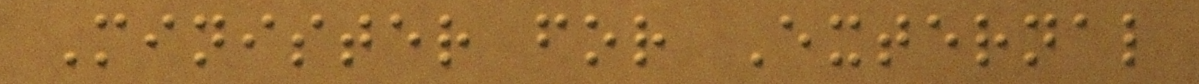Minister for External
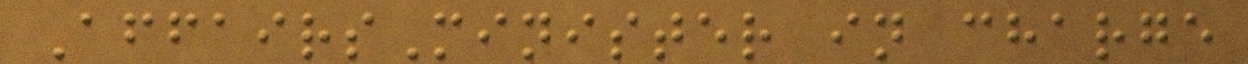AffairsMinister in charge
